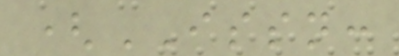(ISSN:
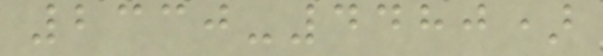2330-4480)
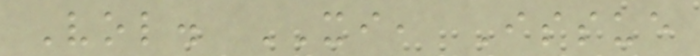Vol. XI, Issue
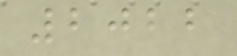2022
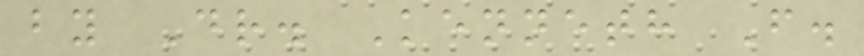by Dr. Kenneth F.
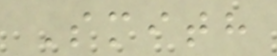Smith
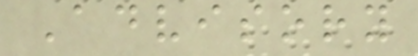Advisory
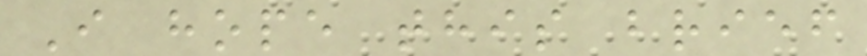I hope this brief
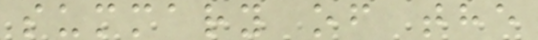summary of the
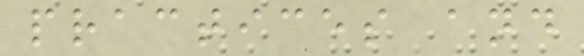practices and
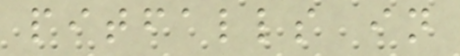pitfalls in
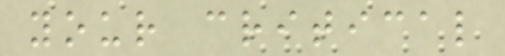your critical
